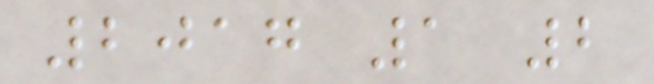2017 1 2
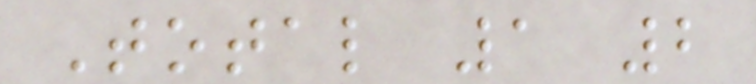Total 1 2
